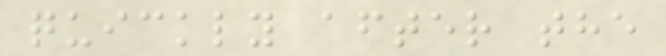quickly after the
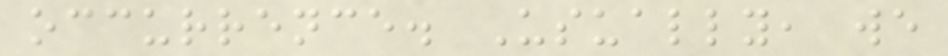occurrence. Usually, we
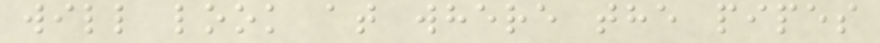will look at where the pipes
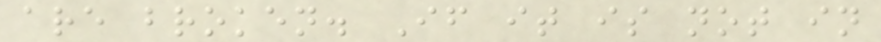are broken. If it is not in
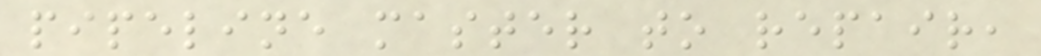pipeline master to repair,
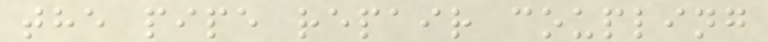the pipe repair coupling
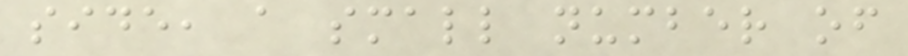side, a small number of
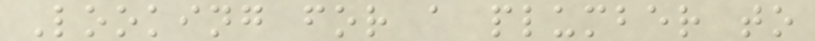Looking for a plumber to
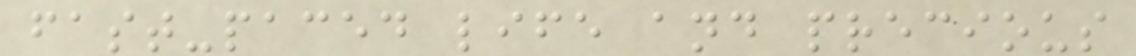fast-paced life and precious
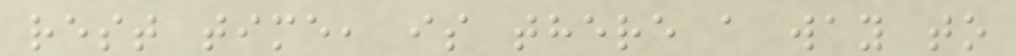rest time, is there a way to
